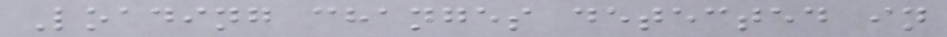Loading changes detected in
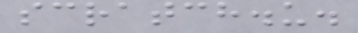scratch.u.
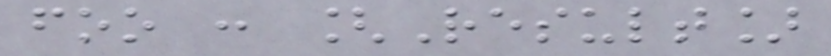foo : [Result]
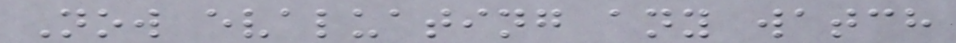Now evaluating any watch
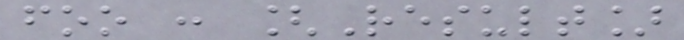foo : [Result]
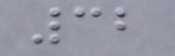32
